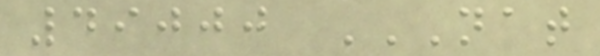49000 NAT
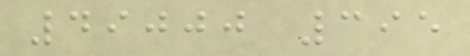49000 395
